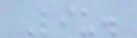Liu.
